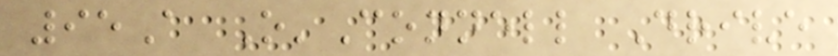95A O'Connell Drive
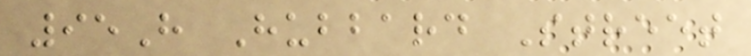95H Hubbard Street
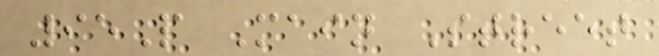95P Main Street
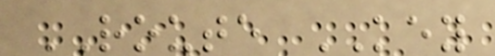ROUTE KEY
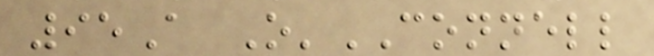95A O'CONNELL
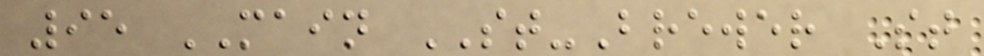95 MAIN ST-Brewer St
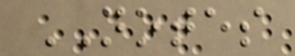NOTES
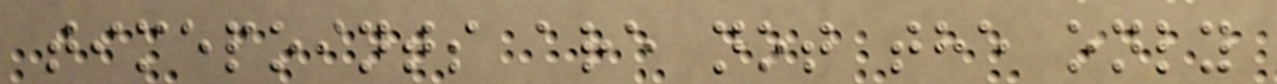timepoints are not the only
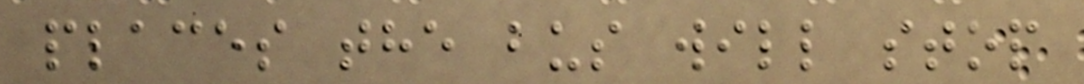places the bus will stop
